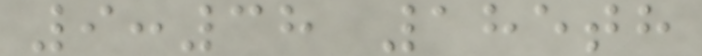9:38 185th
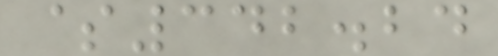$342.24
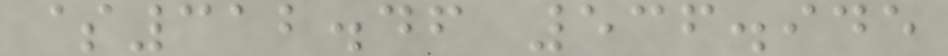$312.46 536.945
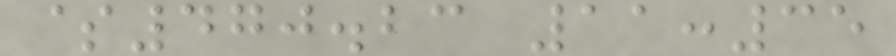$470.23 11:35
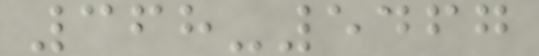368-5467
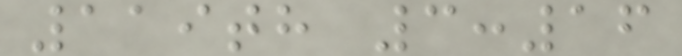119th 3:16
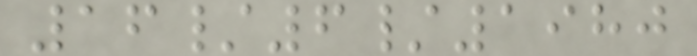16/6/1980
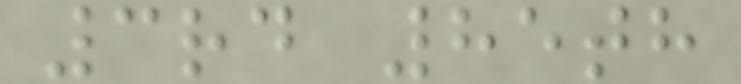3rd 85th
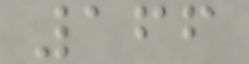166
